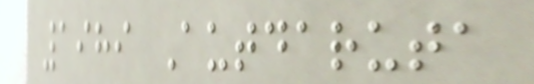1989 Autdaruta
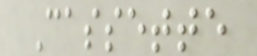Cassette
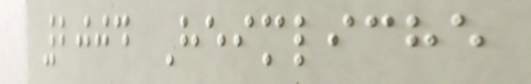2004 Heimliche
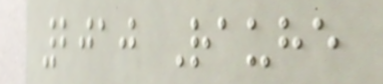2010 Rauhe
